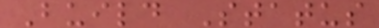Build Status
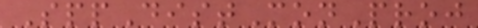SppDistMonProj
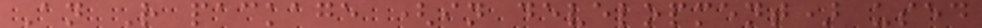An R package (in development) used
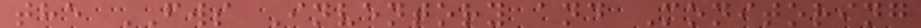the FWS Inventory and Monitoring
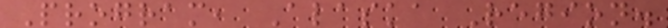Program, Alaska Region.
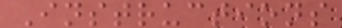Instructions
